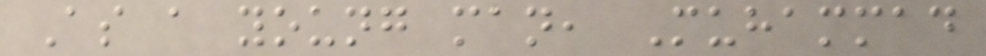As a young man, Muhammad
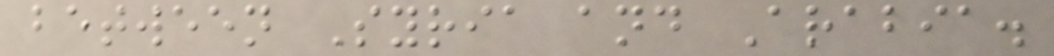between Syria and Arabia.
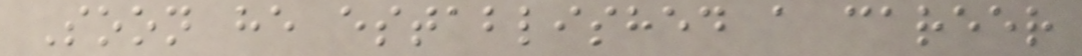Soon he established a career
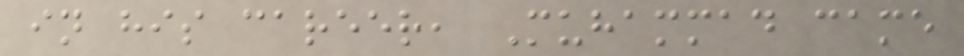in his career, Muhammad came
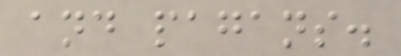and pagans.
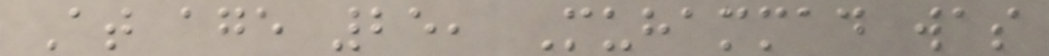At age 25, Muhammad was
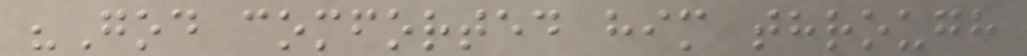"God comforted him through
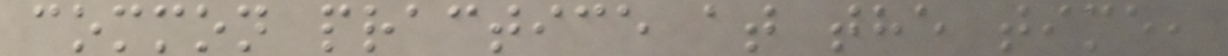common practice at the time,
